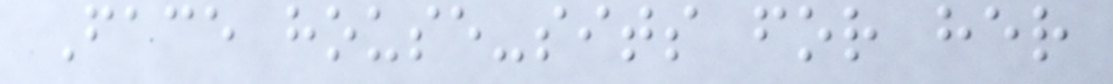Face house-sits for her
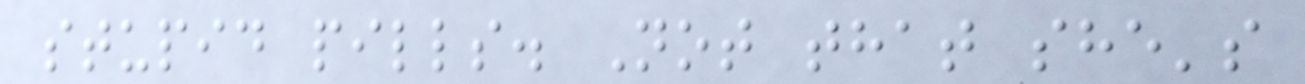stupid pills. Not that she's
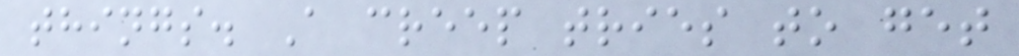things. A creep tries to get
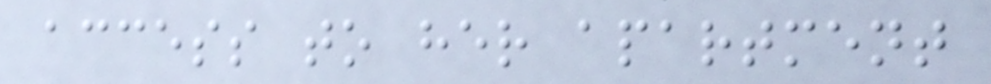access to her apartment
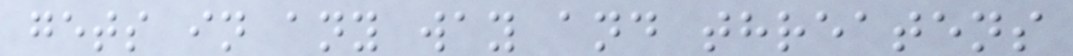gets in any way and threatens
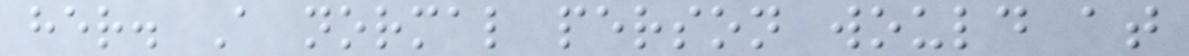her. A normal person would at
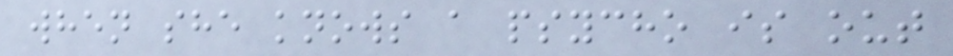when she knows a psycho is out
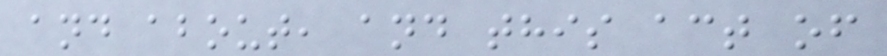and about, and this act of
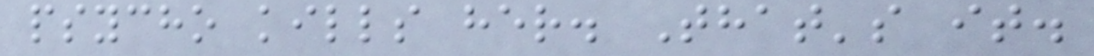psycho kills her. That's it.
